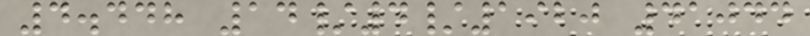4.448 14/4/1920 41044
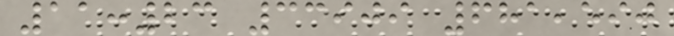11:23 33909 681,590
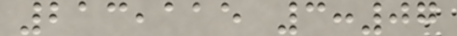213,115 3:07
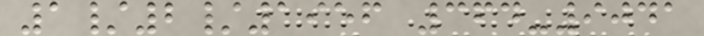1/2/1956 364-9041
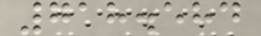718.584
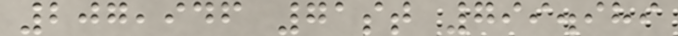207,946 71st 799.989
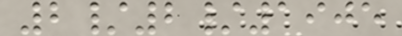2/2/1905
